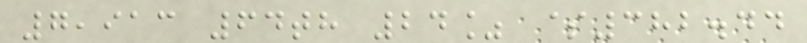7,913 64th 24% $382.44
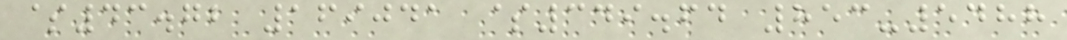$43.72 169041 $349.64 853-5488
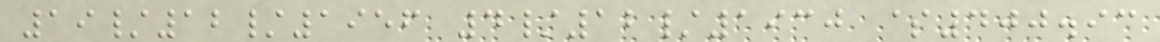19/12/1956 4/12/1930 $400.93
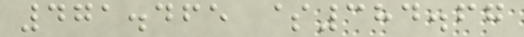471.465 $384.67
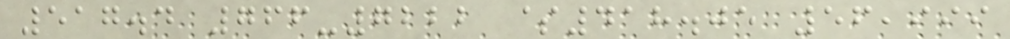517.4 766-7222 $418.05 56,999
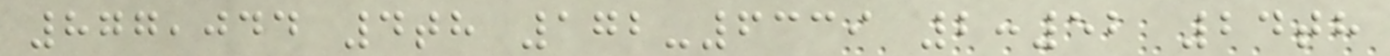877,044 4th 172-6339 2:52 24th
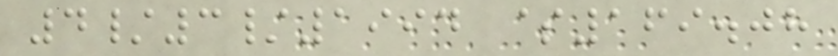4/3/1994 $169.08
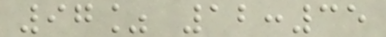97% 12:35
